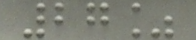27%
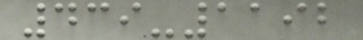439-1192
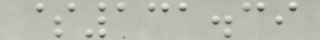$131.39
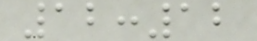12:12
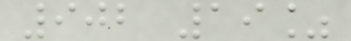902 19%
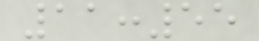11:55
